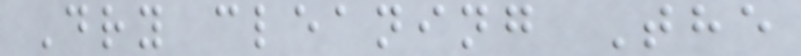Dry cleaning The
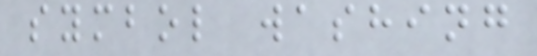symbol washing
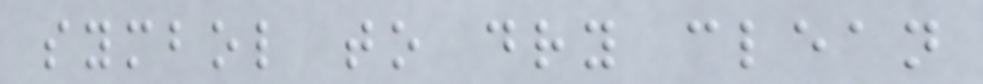symbol to dry clean
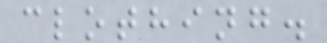clothing.
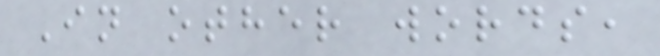In other words,
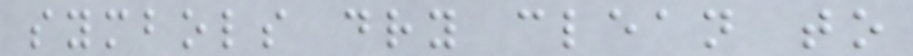symbols dry clean to
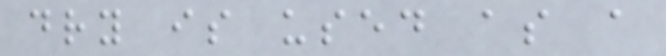dry is used as a
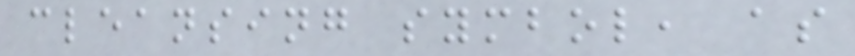cleansing symbol, as
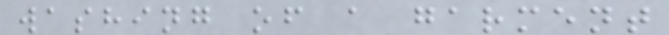washing of a garment
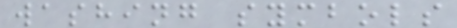washing symbols
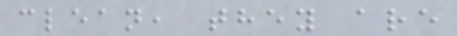clean, they are
